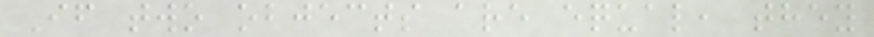If two objects are equal, they
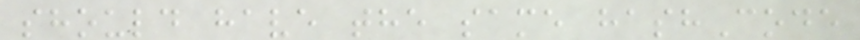should have the same hashCode
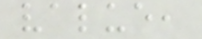value,
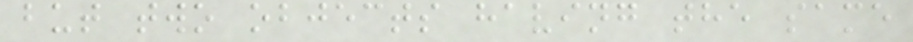but two objects having the same
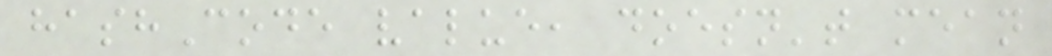hashCode value, doesn't mean
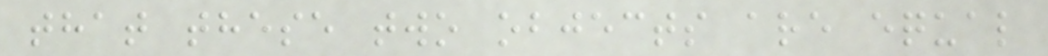that these two objects are equal
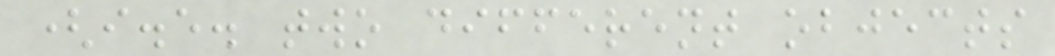(i.e. two different objects
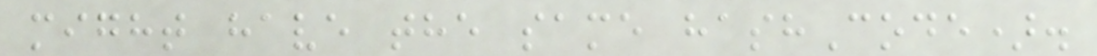might have the same hashCode).
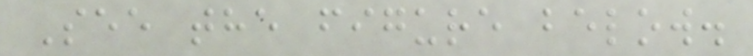See the figure below.
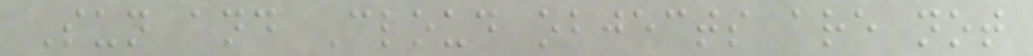Sun and Cloud objects are not
